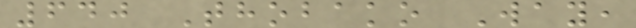640 Thobako Way,
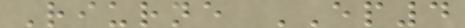Riurne EP4
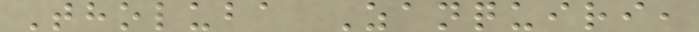Tholuba Zanquiri,
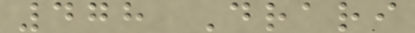478 Drari
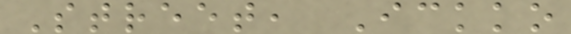Street, Ickko
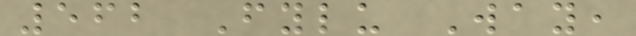562 Fylu Way,
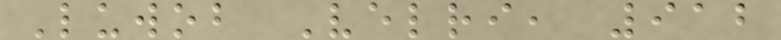Luwob Velri, 912
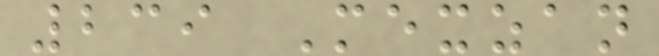239 Mexzan
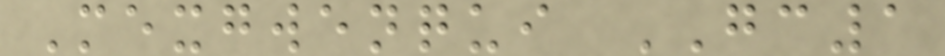Mexgwenqui GC1
